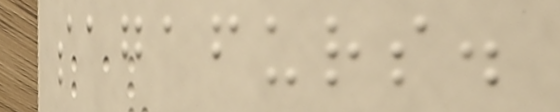sagafurs.
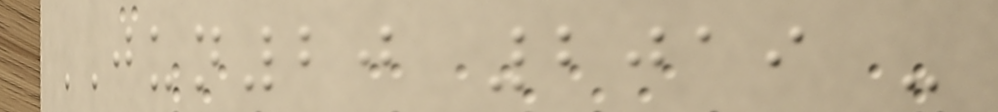JUN20 2019 -
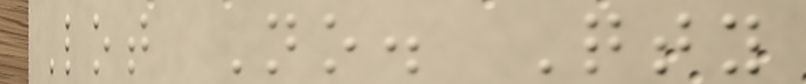Lot No. Qty
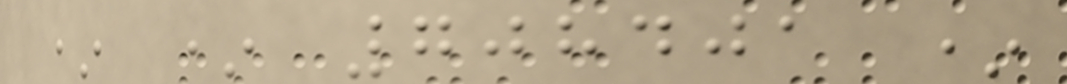* * 708401 *
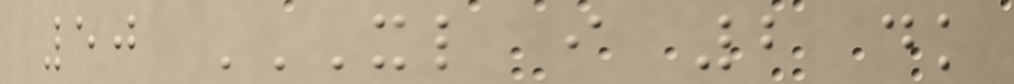50 XL I 2 DK
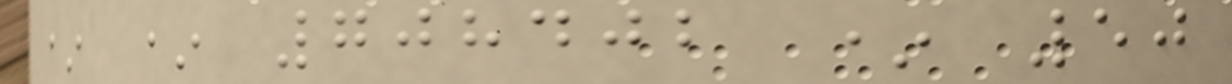* * 708402 * 50
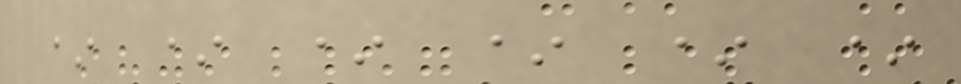* * * * * *
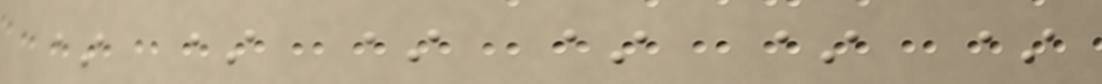* * * * * *
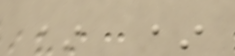* *
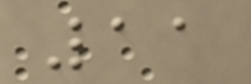11
